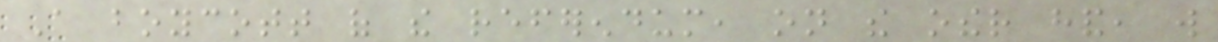A boycott of the referendum, on the other hand, will
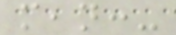mean:-
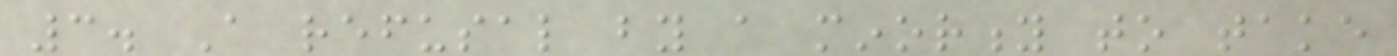3. A refusal by a minority to take
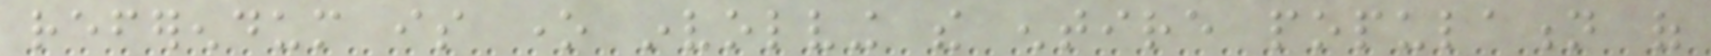referendum is one involving the entire population of
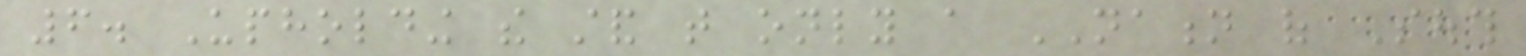6. Upholding the stand that only a NATION of South
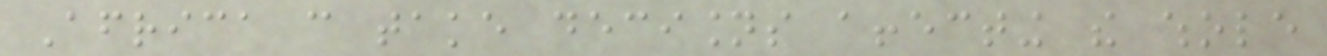Africa can take decisions affecting the whole
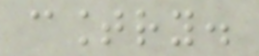country.
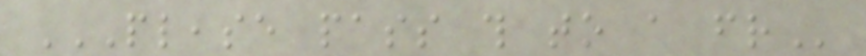PLEASE PASS THIS TO A FRIEND
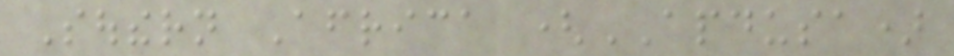Southern Africa (APDUSA)
